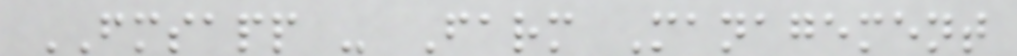FMSAPP - Farm Management
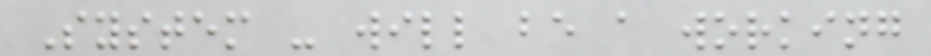System - will be a working
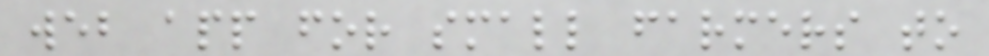web app for small farmers to
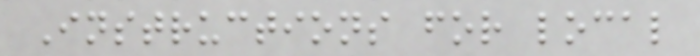Instructions for local
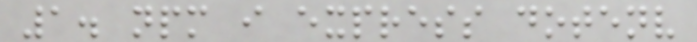1. npm i express dotenv
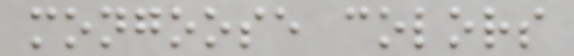mongoose colors
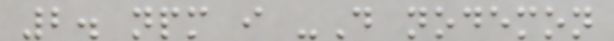2. npm i -D nodemon
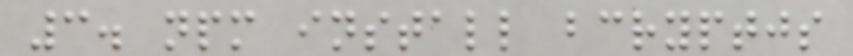3. npm install bcryptjs
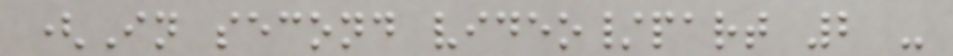(In second video/part 2 -
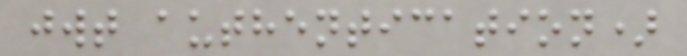jwt authentication)
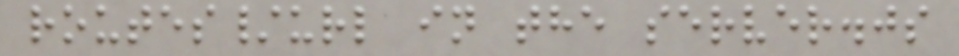routes/url in the server.js
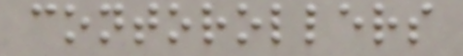contorollers
